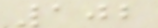102
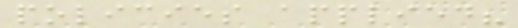policies applied?
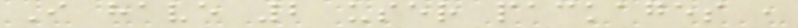I have 2 user packages ,
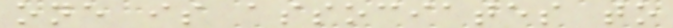one is associates to
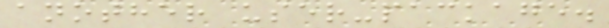another user-package.
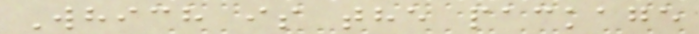Which is the package
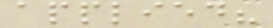applied?
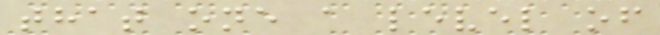that one a level of
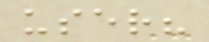user?
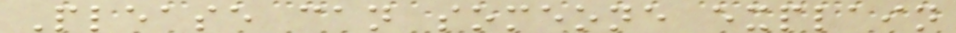Please can someone explain
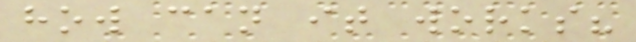how can it works?
